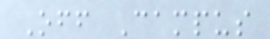Off Campus
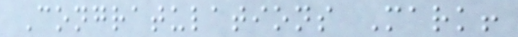Congratulations Mark!
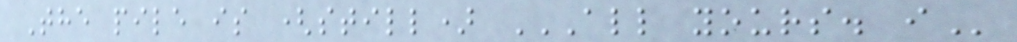The pile is (still) ALL YOURS. I
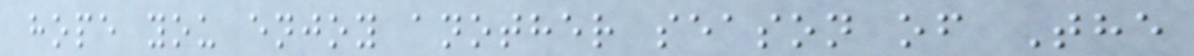hope you enjoy another season of The
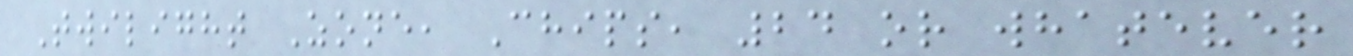Twilight Zone, Chips, 24 or whatever
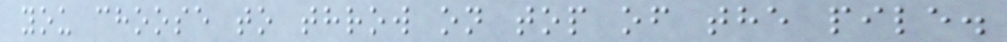you choose to throw on top of the pile.
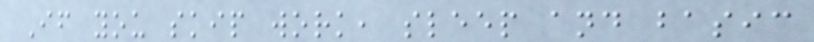If you skip work, sleep and basic
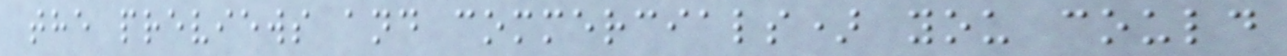the previews and commercials) you could
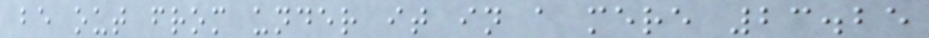be out from under it in a mere 23.25
